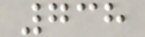738
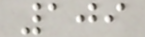109
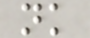nk
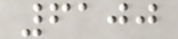6100
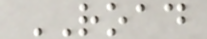ROAD
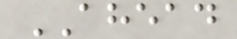AHEAD
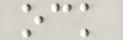ock
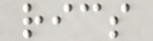rics
